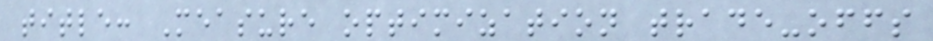title: Measure optimization trade-offs
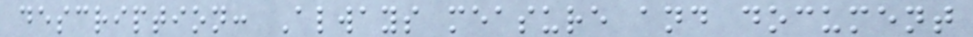description: Always measure and document
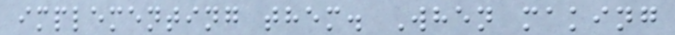implementing them. When making
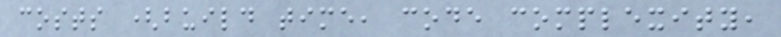costs (build time, code complexity,
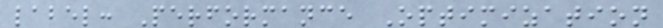label: Performance Optimization
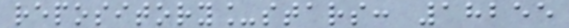repository_stars: 18255
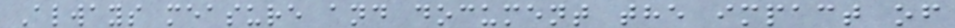Always measure and document the impact of
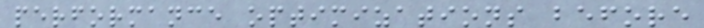performance optimizations before
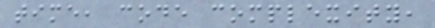time, code complexity,
